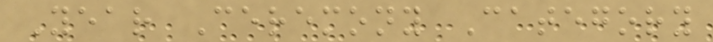Year Ceremony Category
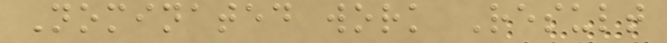Nominated work Result
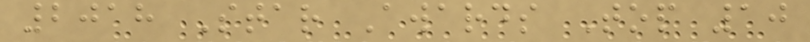2018 Star Awards Top 10
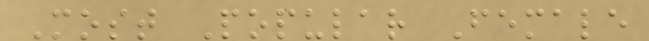Most Popular Female
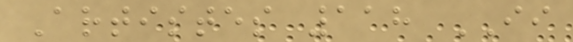Artistes 118 II
